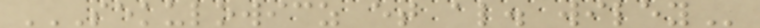SEKULOWICZ ET AL. WILEY
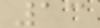13
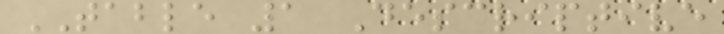TABLE 1 Descriptive
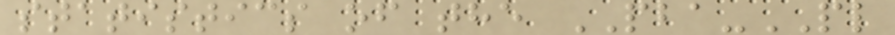statistics of the PBA-PL
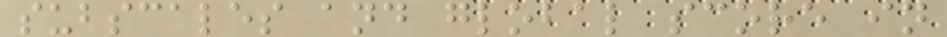subscales and global score in
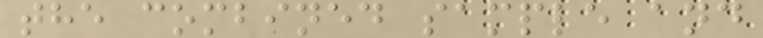the combined sample and
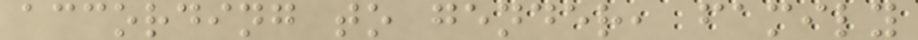according to gender, family
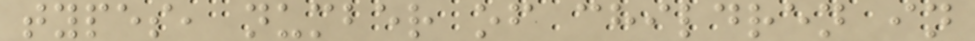types, number of children in
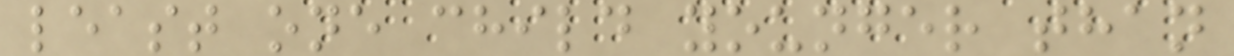least one child younger than
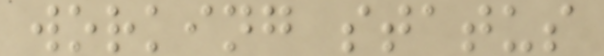working status
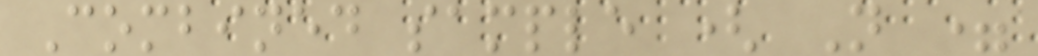Combined sample ( N =
